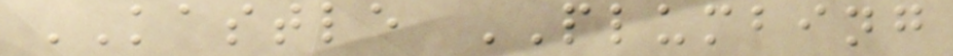KASTLE PLUMBING
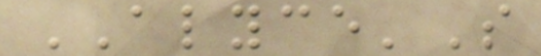ALYCE'S
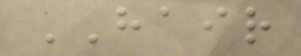HAIR
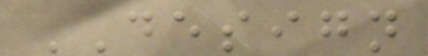DESIGN
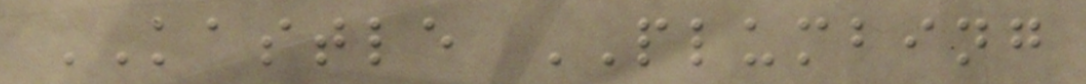KASTLE PLUMBING
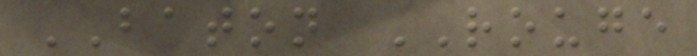BATON ROUGE
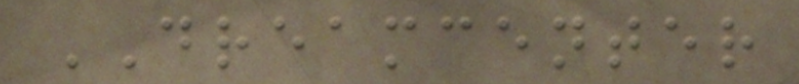DREAMCENTER
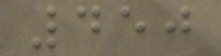450
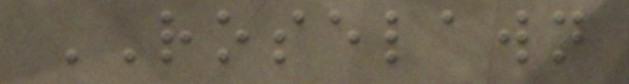ROSELAWN
